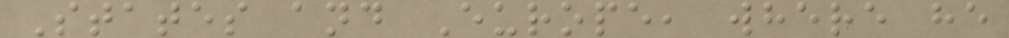States and Europe, where he
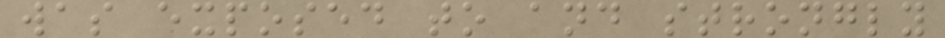was exposed to and strongly
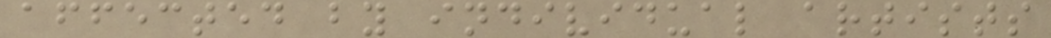affected by individual artists
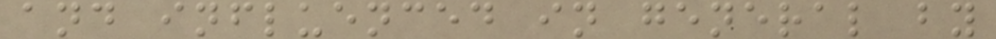and influenced in general by
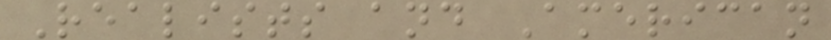Realists and American
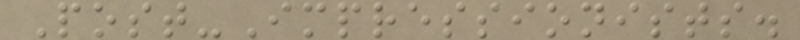Post-Impressionists.
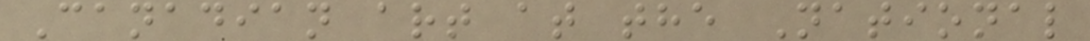Canadian art at the National
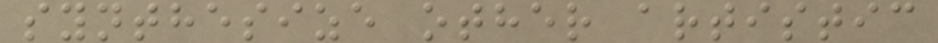synthesize other artistic
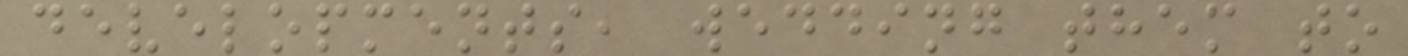developments, wedding them to
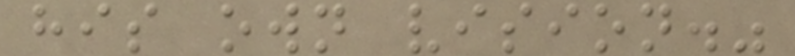his own vision."
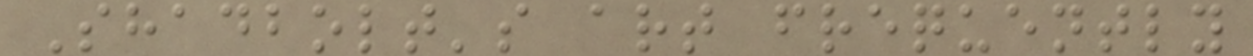Shadbolt's art frequently
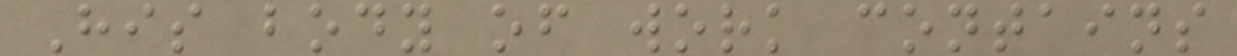His body of work contains
